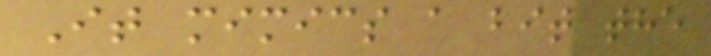It mimics a bit the
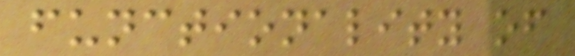functionality of
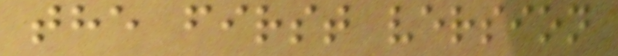the first version
